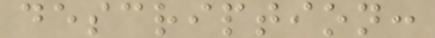description:
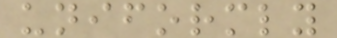uniformly
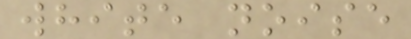white noise
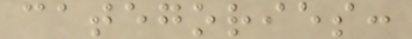categories:
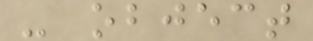- object
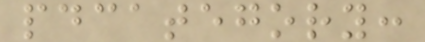pdcategory:
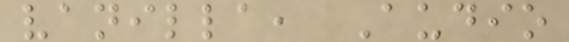vanilla, Audio
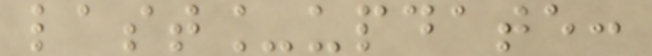last_update:
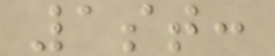1st:
